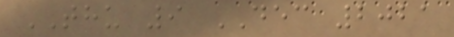THU 9 DEC 2021
